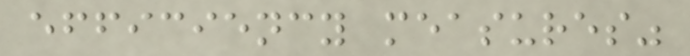efficiency measures"
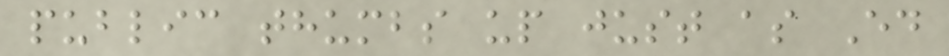public thumbs up just as Ed
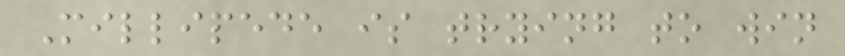Millipede is trying to win
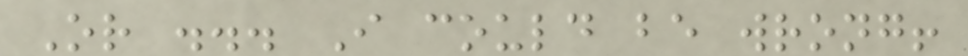Or ... I could be wrong!
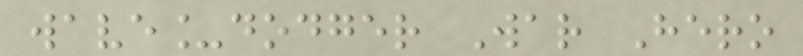wave_dodger War Hero
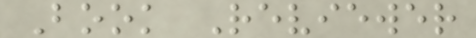Book Reviewer
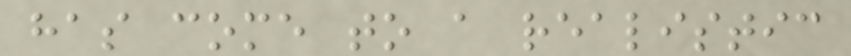has come to a realistic
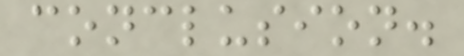conclusion.
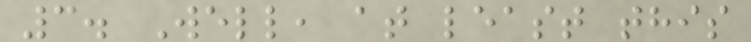3. Well, at least this
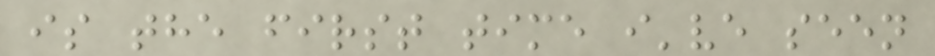is the first time i've seen
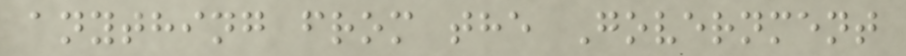anything from the Government
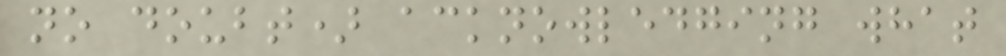no doubt) acknowledging what
